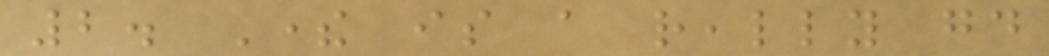2. There is a really good
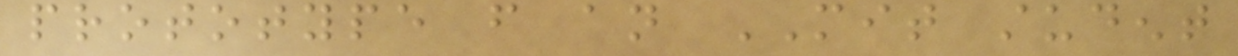prototype from an MIT student
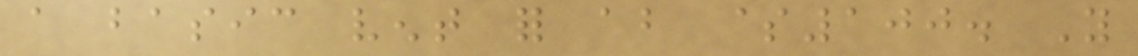a basic vent for about $100. You
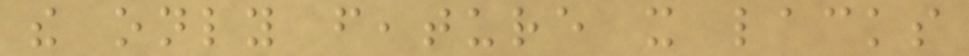the only feature it lacks
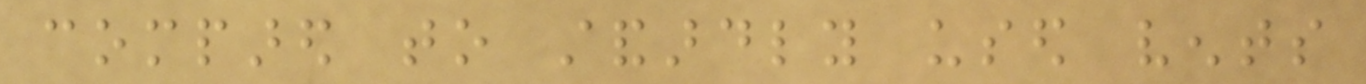compared to standardly used vents
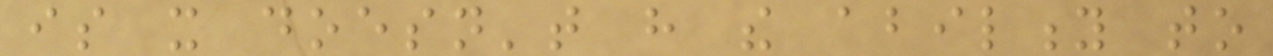is it doesn't have the ability to
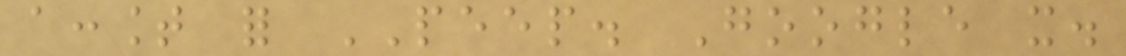account for PEEP. Google it.
